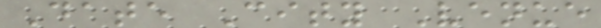Date City Venue
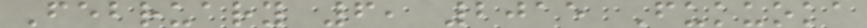February 6, 2015 Fukuoka
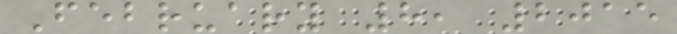February 8, 2015
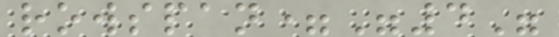rowspan="4"
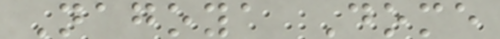Nagoya Dome
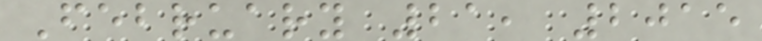February 21, 2015
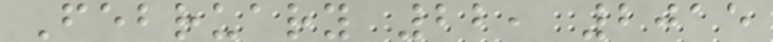February 22, 2015
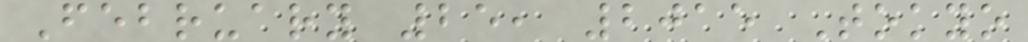February 25, 2015 Tokyo
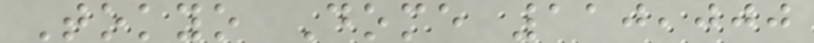Tokyo Dome 110,000
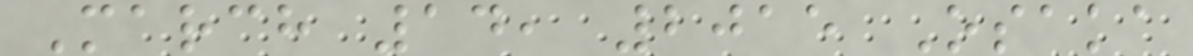March 14, 2015 Osaka
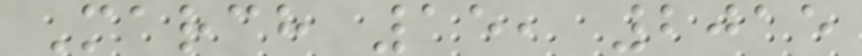March 15, 2015
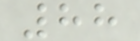88
